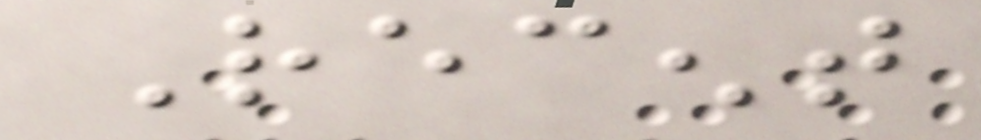Recent
